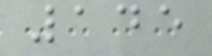145
